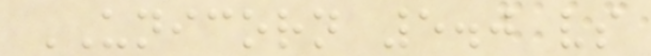UNICORN 5.0 vs
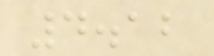4.12
